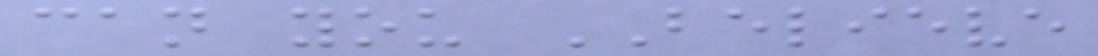can you BELIEVE
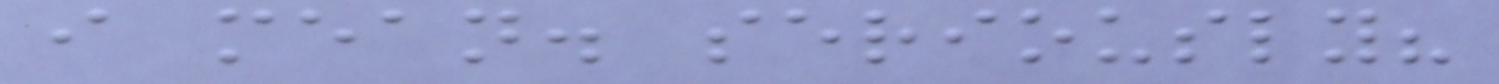i mean. seriously?
